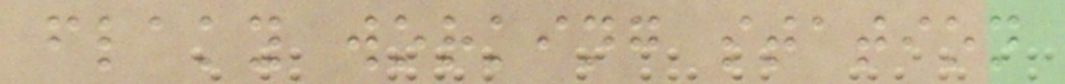flaky working station
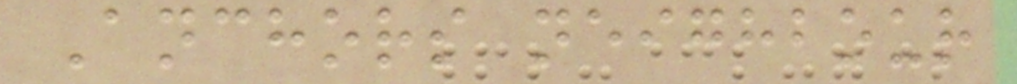Anchors neighbour
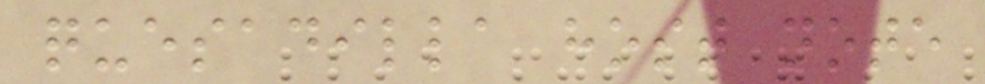quesadilla host note
